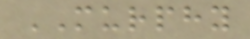MURPHY
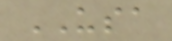USA
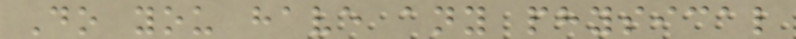Do you have any physical
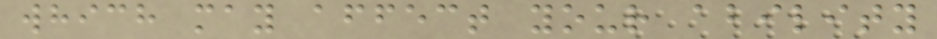which may affect your ability
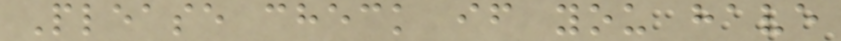Please check if you have
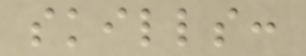skills:
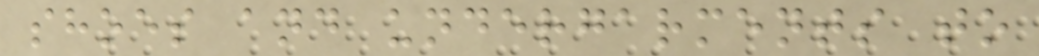shoes and undergarments to
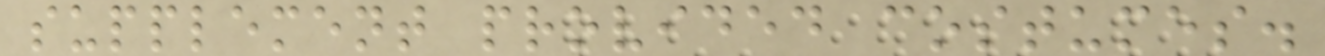supplement provided costumes.
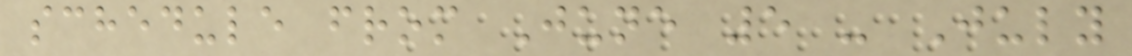schedule from June 5 - July
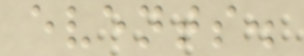events.
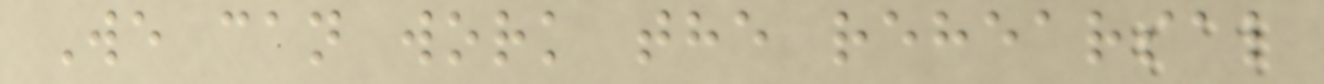We can work the rehearsal
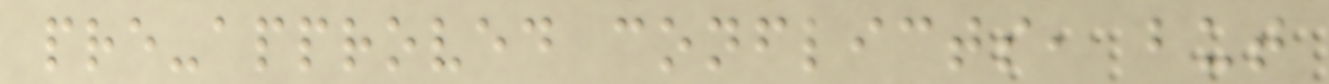pre-approved conflicts, but
